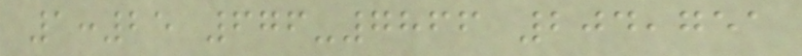1:25 676-7866 204,751
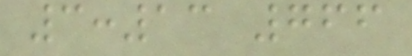3:13 766
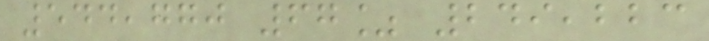544,770 67% 249,223
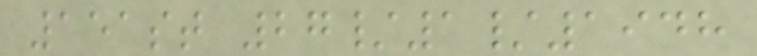151st 27/1/1948
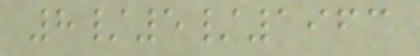8/5/1963
